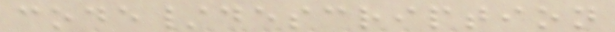code/description
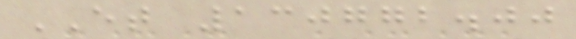ET 130772.00
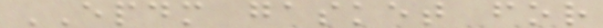EPDM gasket for
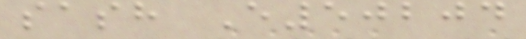sash E50204
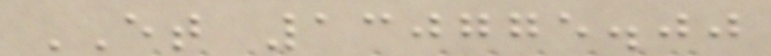ET 130775.00
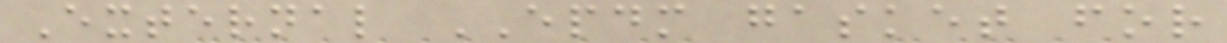External EPDM gasket for
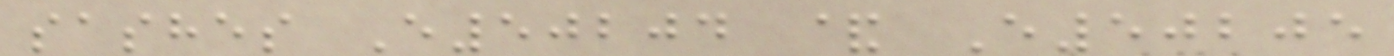sashes E50204 & E50205
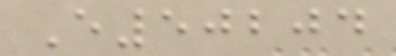E50204
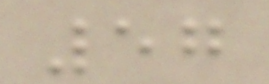57
